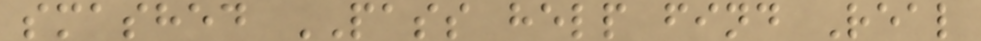smashed PASS help find Real
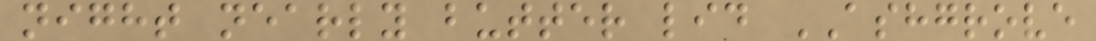night nearly butter lid ASHGROVE
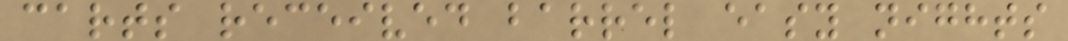carts received barrel easy nights
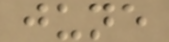june
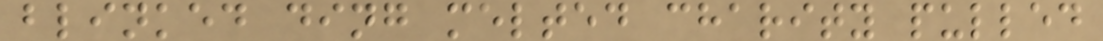blinked ding melted charity pulled
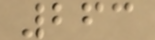263
